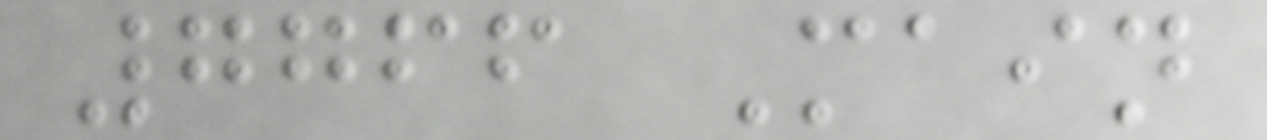7766 Main
